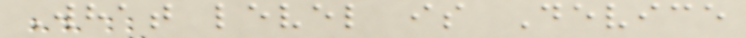What level is Device
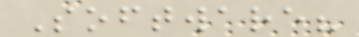Software?
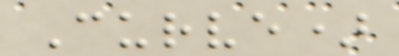Curve)
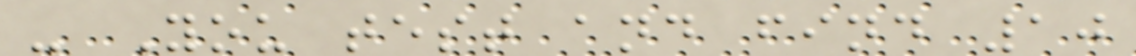- You test and find 10
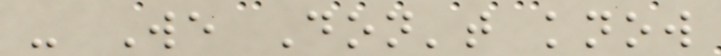- We Don't know
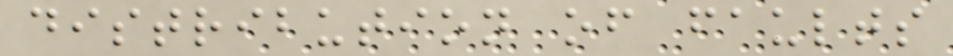distribution of faults
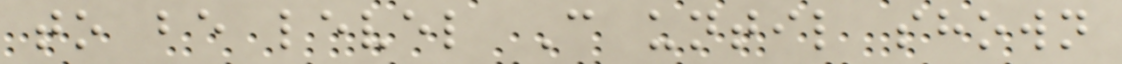to be level C until shown
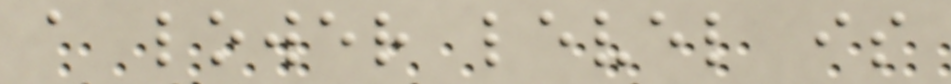a lower level is
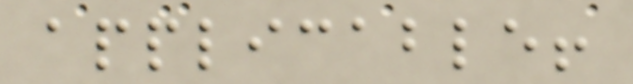applicable!
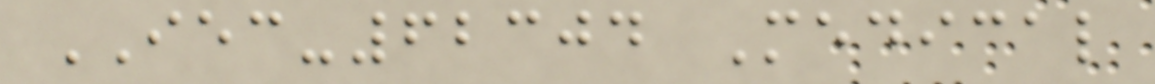IEC-62304 Medical
